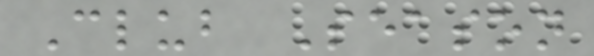Club Season
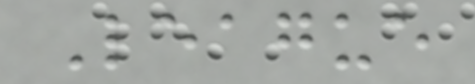League
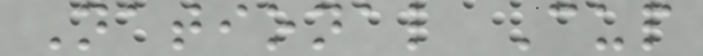National Cup
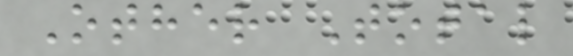Other Total
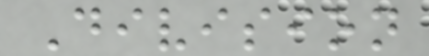Division
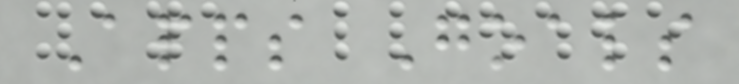Apps Goals
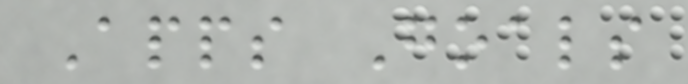Apps Goals
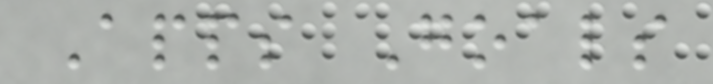Apps Goals
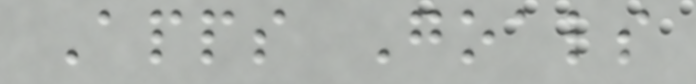Apps Goals
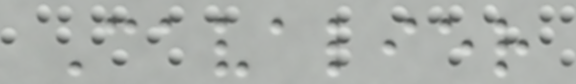Cavalier
